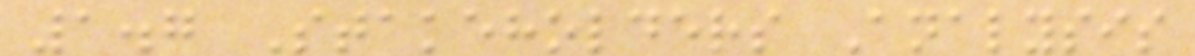1.7 Stakeholders Analysis
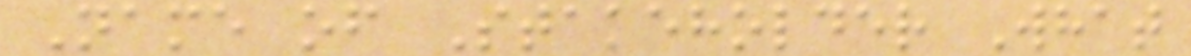Name of Stakeholder What
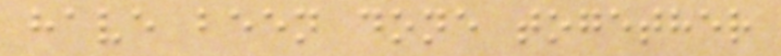have been done together
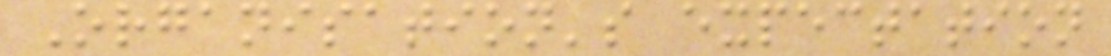Organisation's expectation
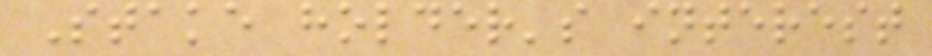Stake holder's interest
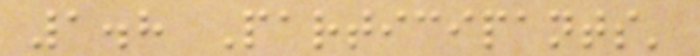1.8 Participants'
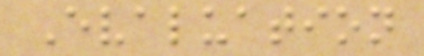Evaluation
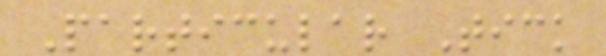Particular Tick
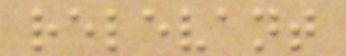relevant
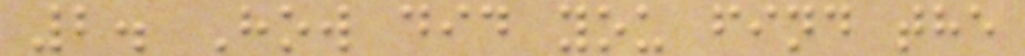2. How did you find the
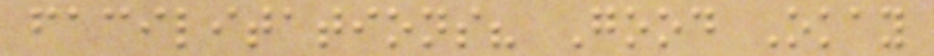facilitations? Good Okay
